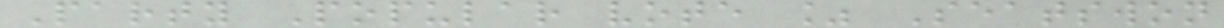Party Popular vote % Seatswon
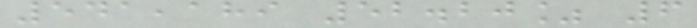541,189 52.20% 6
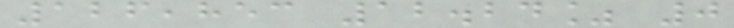126,853 12.24% 0
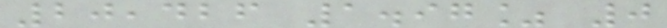20,426 1.97% 0
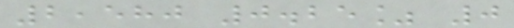2,580 0.25% 0
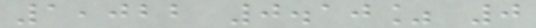1,022 0.10% 0
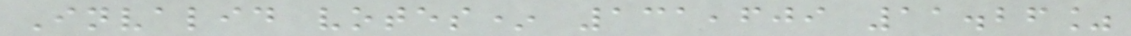Invalid votes* 131,609 11.26%
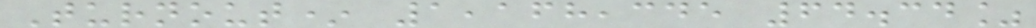Turnout* 1,168,345 64.34%
